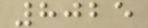8025
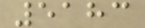5183
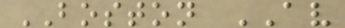BOSTON AV
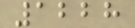1228
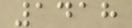1418
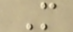M
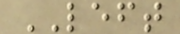LEFT
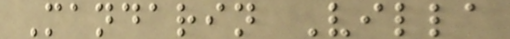Mandarin Villa
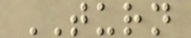TURN
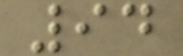94
